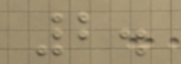2.
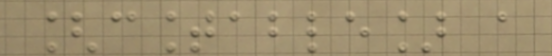[countable] a
